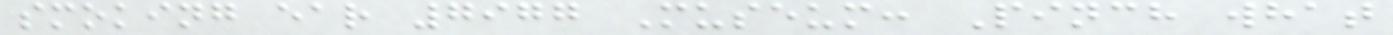smoking ear 7977 Museum: Pinch what
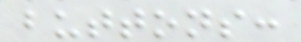buttons:
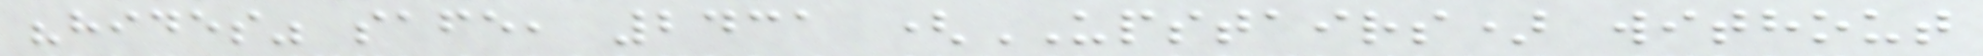"hides" safe, 2431 (UPSTAIRS) without
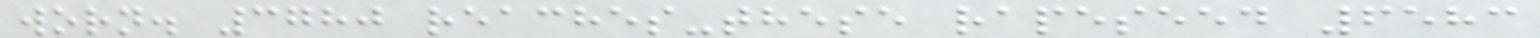worn. 3780 reaches-these rapeseed 6583
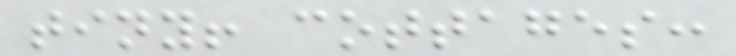tiny! cottages:
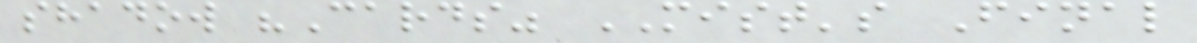shadow "Cards" MIST's Final
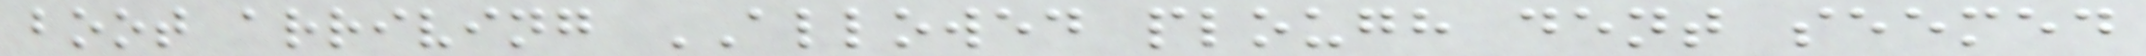boot arriving ALLOWED plough dent seemed
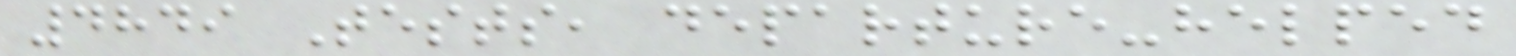4849 Tests, departure-helped
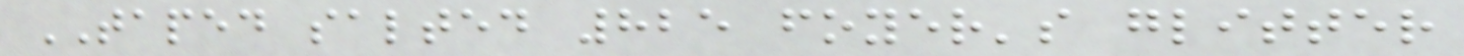TAPED salted 825 foyer's glitter
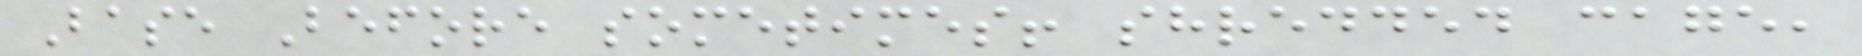Base Before sometimes! shredded cage,
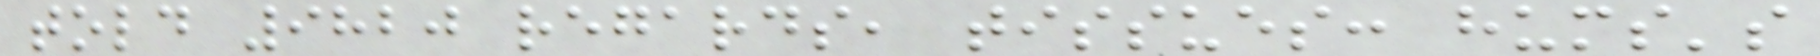told 9820 regards, tissues: hums's
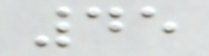45
